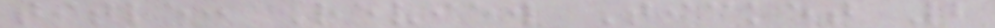title: Review Ticket 2
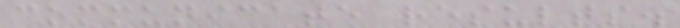communicate results.
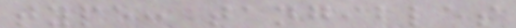type: tangibles
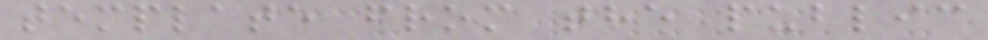template from the public
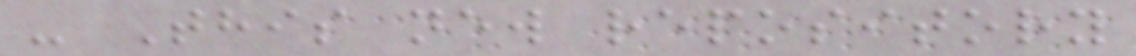- This new repository
